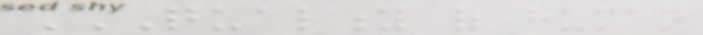QUALITY OF HUMAN
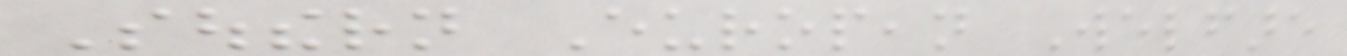Southern European Welfare
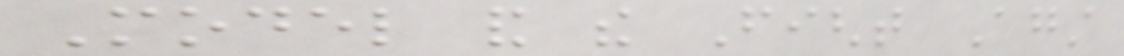Model and the Fight Against
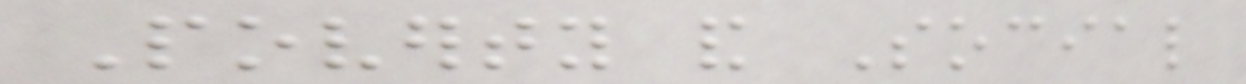Poverty and Social
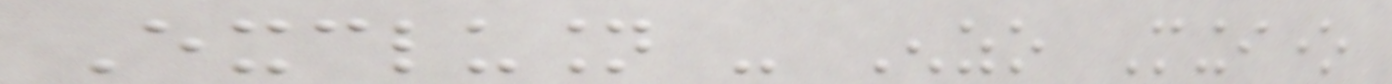Exclusion - Enzo Mingione
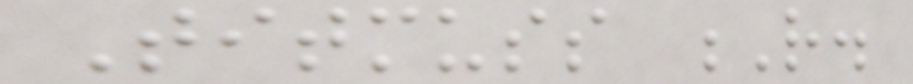Titmuss R.
